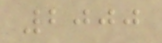2000
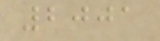2001
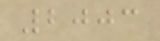2003
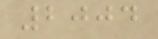2004
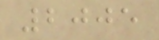2005
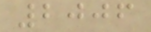2006
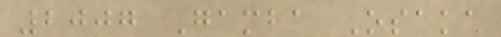2007 Gamba Osaka
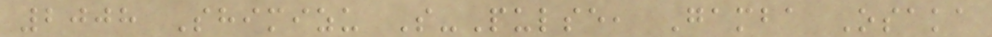2008 Shimizu S-Pulse, Gamba Osaka
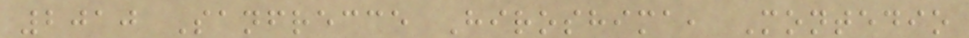2010 Sanfrecce Hiroshima, Montedio
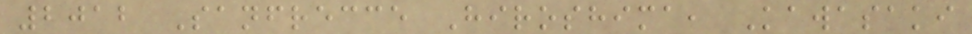2012 Sanfrecce Hiroshima, Kawasaki
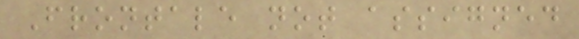Frontale not assigned
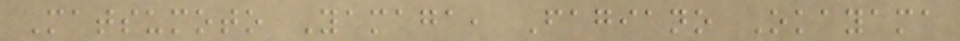Matsumoto Yamaga, Fagiano Okayama
